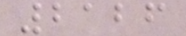2126
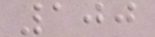100
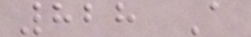828 A
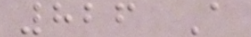826 A
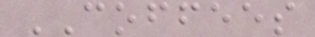COFFEES
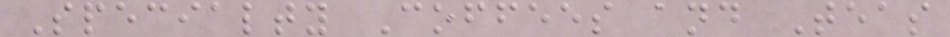Specialty Coffees and Teas
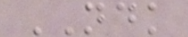NDK
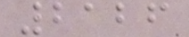2126
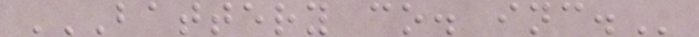BATTERY CO. INC.
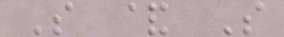S & S
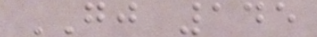GJ 145
